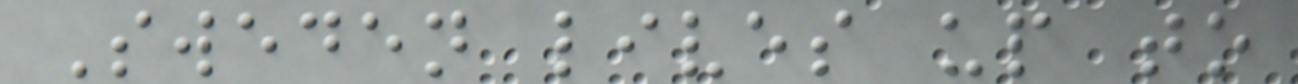Sweden lives up to
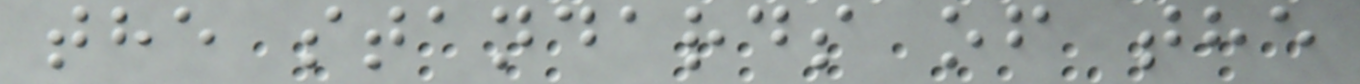the standards of the
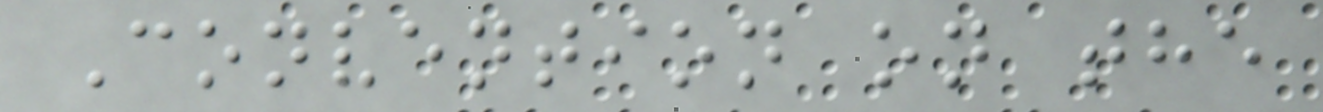Convention on the
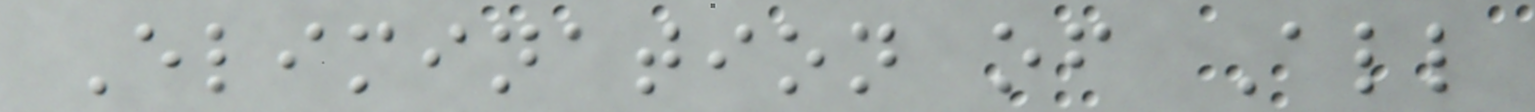Elimination of All
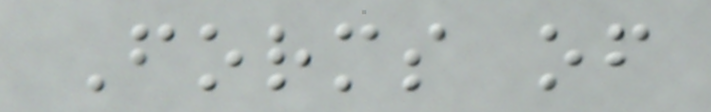Forms of
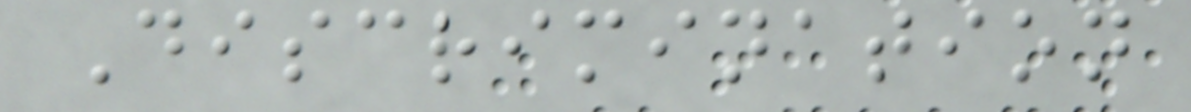Discrimination
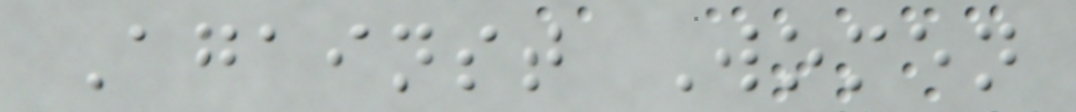Against Women
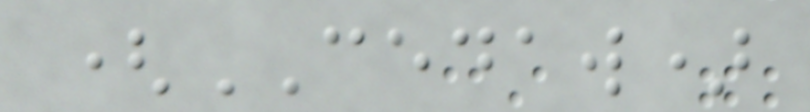(CEDAW)
